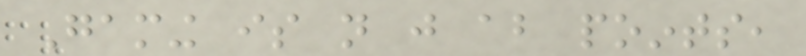Gaming is not just about points,
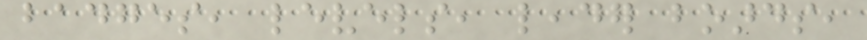badges, levels, leader boards,
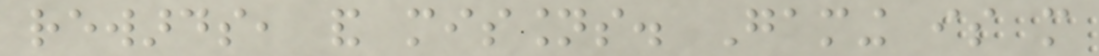rewards, and missions. Gaming is more
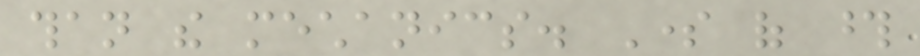than the mechanics. Some of those
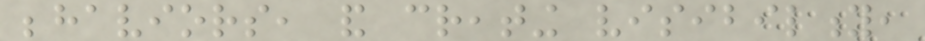behaviors, and creating visibility,
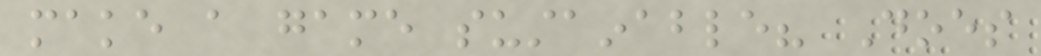make a game sustainable? Does
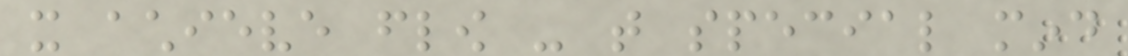it achieve flow - that special mind
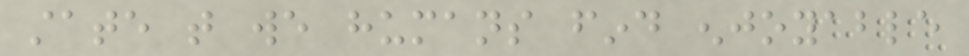state that we humans find enjoyable
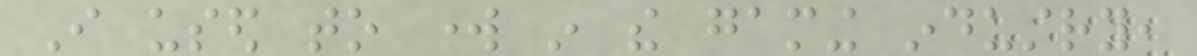I used to work in the gaming industry,
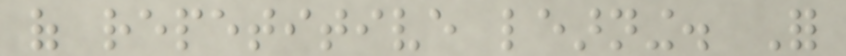of repetitive learning. For
